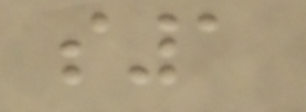s1
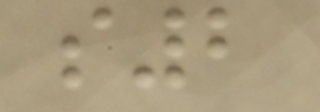s2
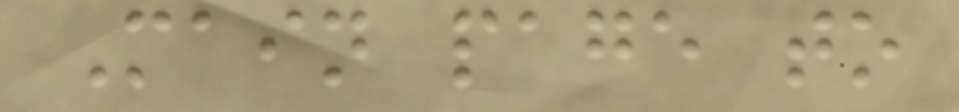Main page to
